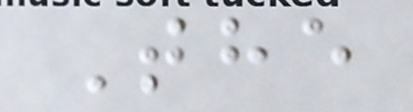The
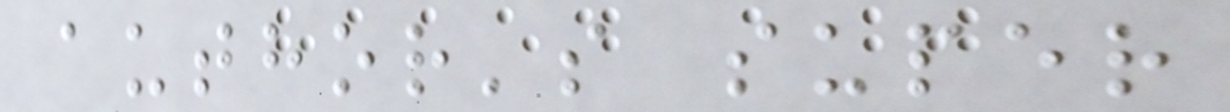author's super
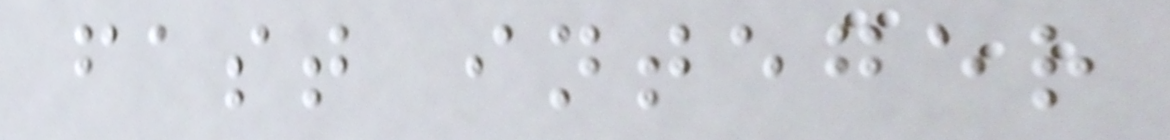fast integer
